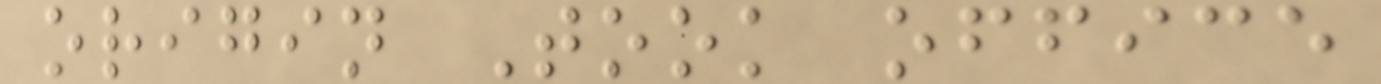origin Took office
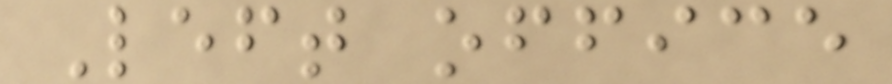Left office
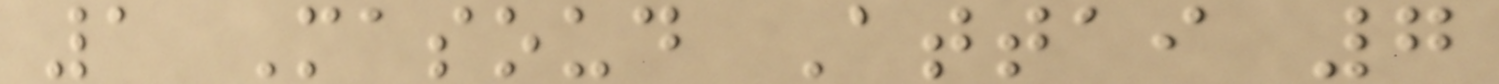1 Masoud Attai 7
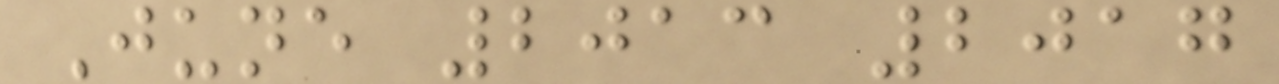June 2013 2017
